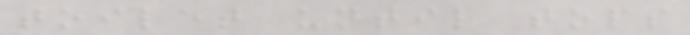toilet until tops
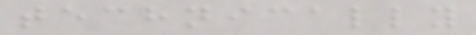technically
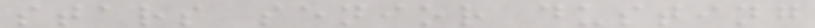stars senior dusting
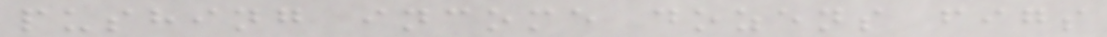pushing income dozens figs
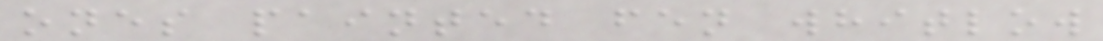ones painted fen whitlow
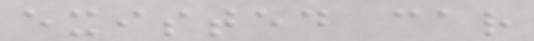existed car
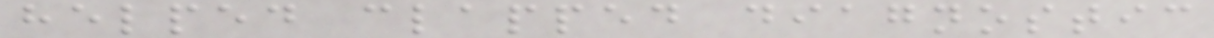helped clapped diagnostic
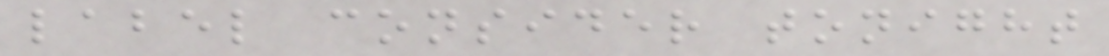label consider tonight
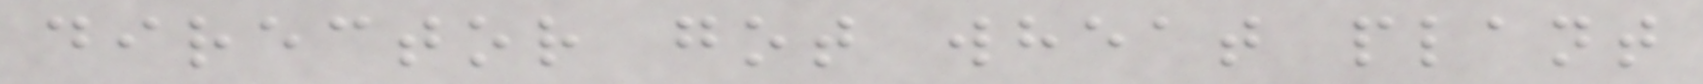director got wheat plant
